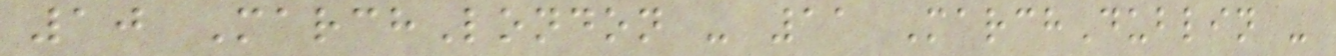10 MarchLondon - 11 MarchDublin -
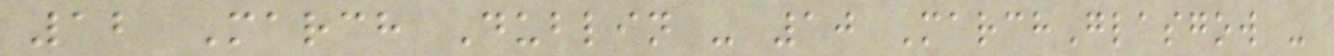12 March Dublin - 10 MarchGlasgow -
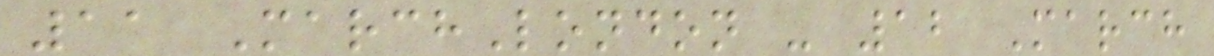11 MarchLondon - 12 March
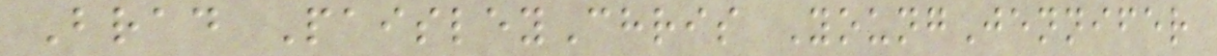Brad PaisleyChris YoungJennifer
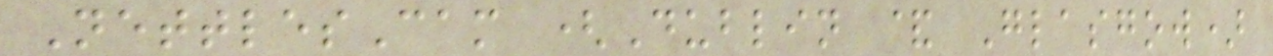NettlesCam (Dublin & Glasgow)
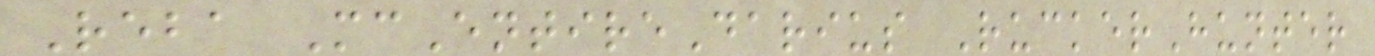Reba McEntireDarius RuckerHunter
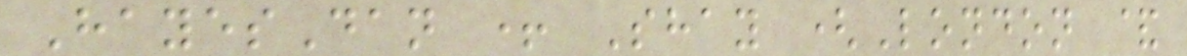HayesDan + Shay (London &
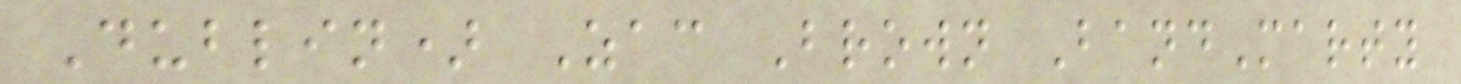Dublin) Zac Brown BandMarty
